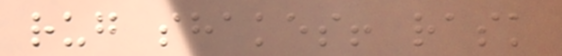rug shakes! rask
